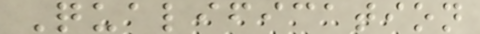Qualification
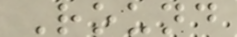Round
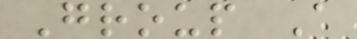Group A
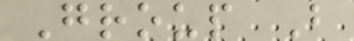Group B
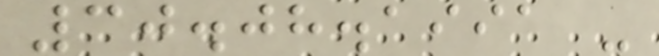30.08.1991 -
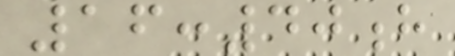16:40h
